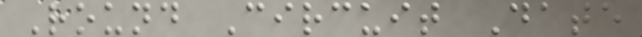Round Circuit Date
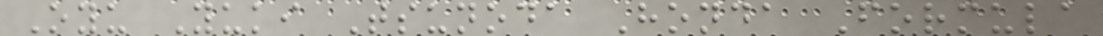Oyu Yuki Tsunoda Honda Formula
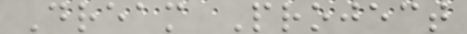Dream Project
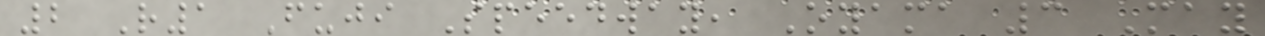2 R1 Fuji Speedway, Oyama 3 May
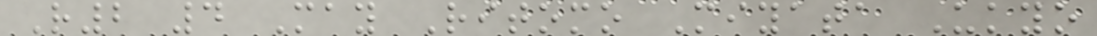R2 4 May Ritomo Miyata Ukyo
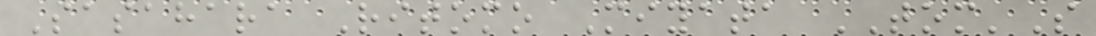Sasahara Ritomo Miyata TOM'S
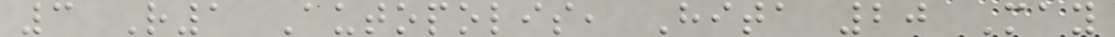3 R1 Autopolis, Hita 20 May
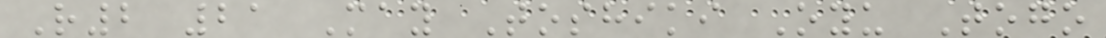R2 21 May Toshiki Oyu Togo
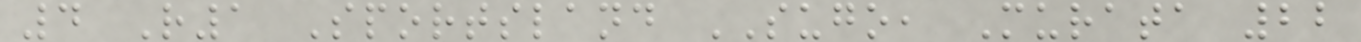4 R1 Sportsland SUGO, Murata 22
